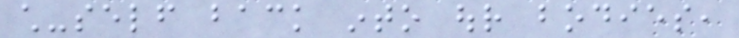child-self back into our bodies,
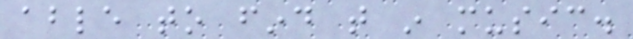able to find that in music.
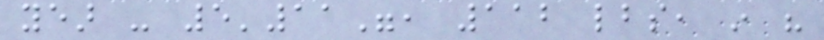year - 5'11", 112 lbs, in his
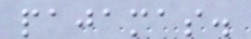pajamas.
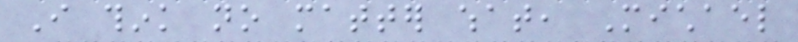I think no matter what, Michael
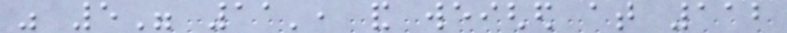was 5" 11', and weighed at 112
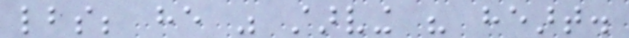lbs; he was starving his heart.
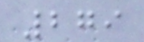279
